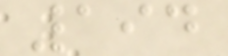194
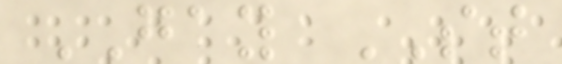GAY ST
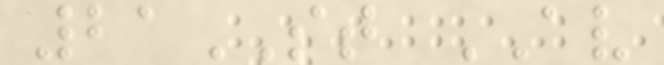21ST AV
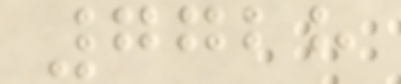7728
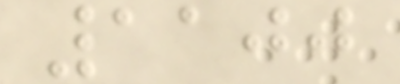1100
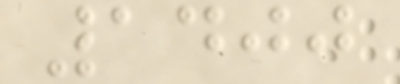1400
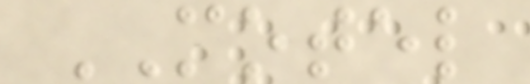MOTEL
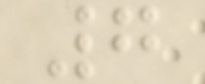7
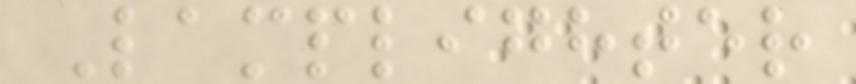Lamplighter
